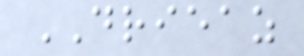DRIEAZ
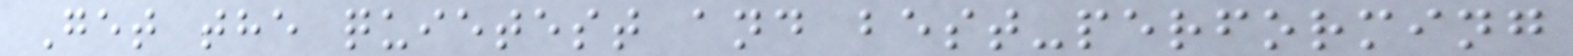Get the quietest and best-performing
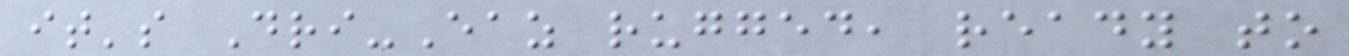it's Dri-Eaz rugged, ready to
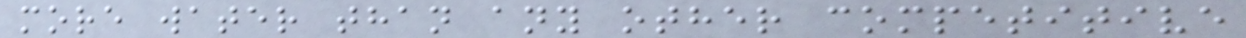more water than any other competitive
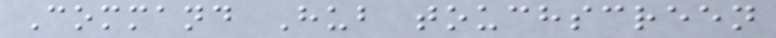Command Hub touchscreen
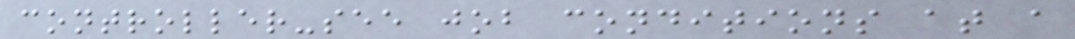controller-see job conditions at a
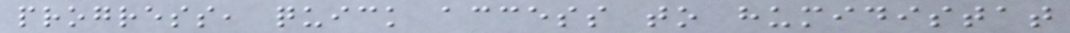progress, quick access to humidistat
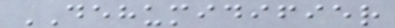DEHUMIDIFIER
